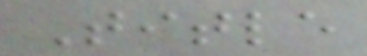Title
